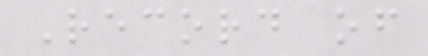Record of
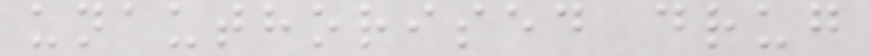unauthorised drug
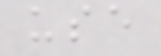use
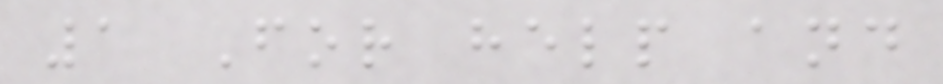1 For help and
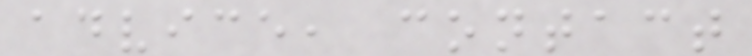advice, contact
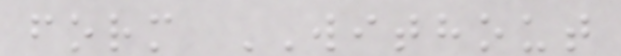form WITHOUT
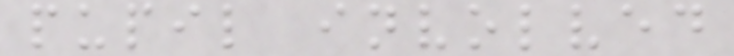pupil involved
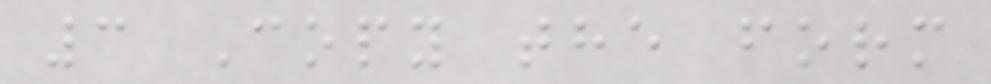3 Copy the form
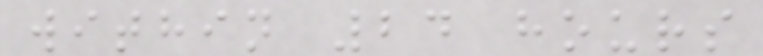within 24 hours
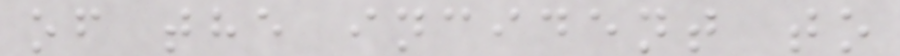of the incident to
